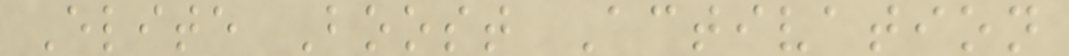Elite Boost Activation
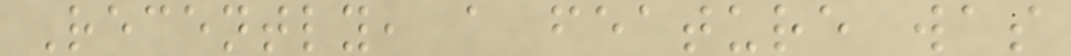Recently, a feature was
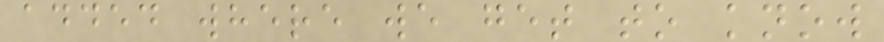added where we get to know
